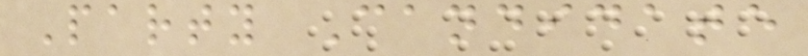Party Candidate
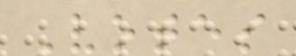Votes
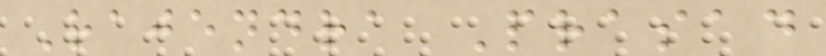Rajendra Prasad
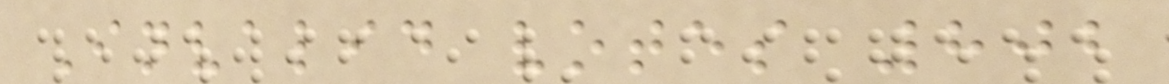Invalid votes 802
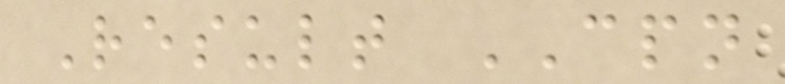Result CPN
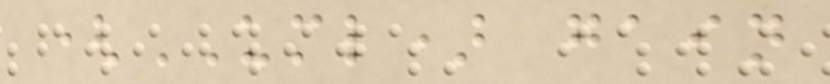(UML) gain
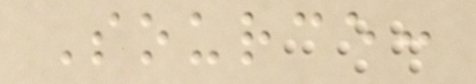Source:
